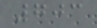703
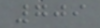709
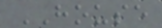HOUSE
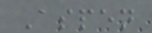Aspen
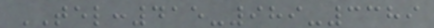TEL:415-989-3389
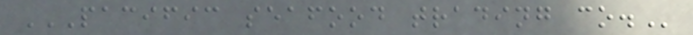PACIFIC SEAFOOD TRADING CO.
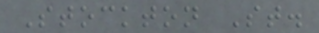Stockton St.
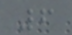6
